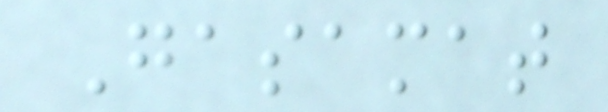Gasamat
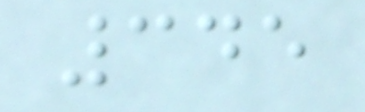345
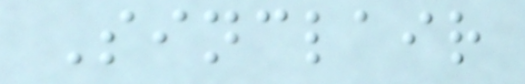Sinclair
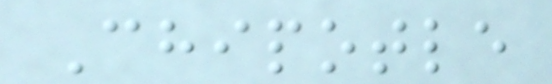Chipotle
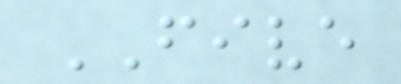FIVE
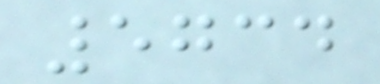5734
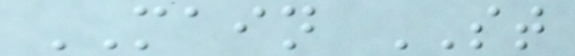MAIN ST
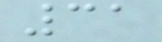31
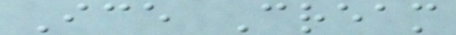Ice Cream
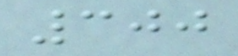300
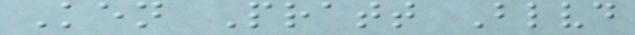Ken Pratt Blvd
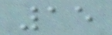15
